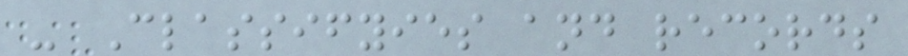- Classifyies and records
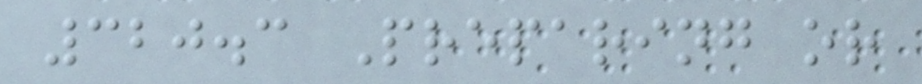320.3 Preparing or
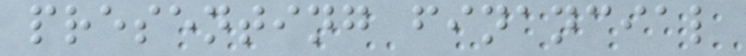presenting financial
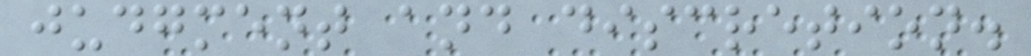judgment and discretion.
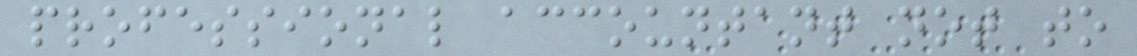professional accountant not to
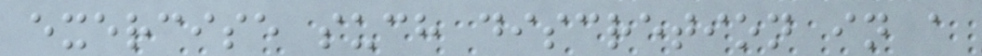exercise such discretion in a
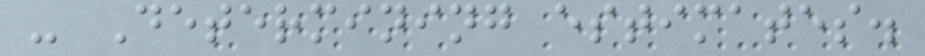- Determining estimates.
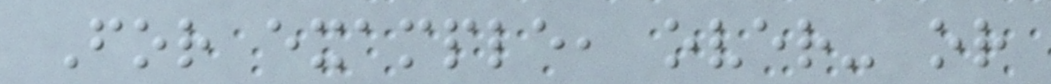For example, over- or
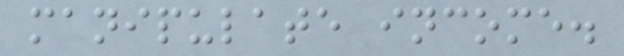manipulate income.
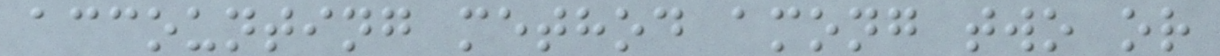accounting method among two or
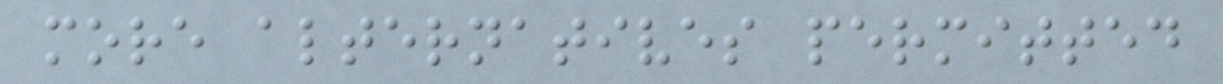more alternatives permitted
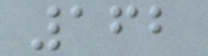162
